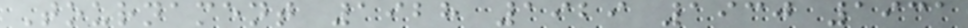Tournament 1928 1929 1930 1931
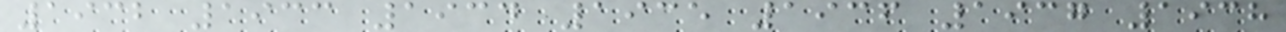1932 1933 1934 1935 1936 1937 1938
